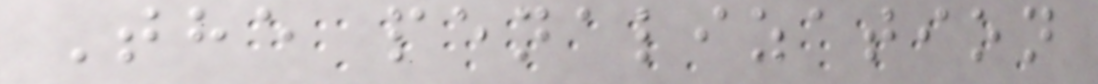The penalization
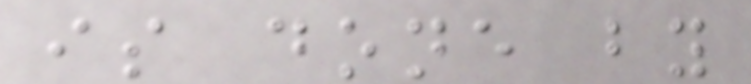is done by
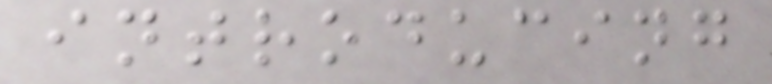introducing
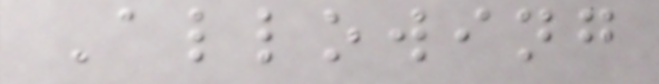Allowing
